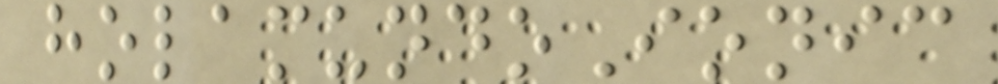holamundoIonic
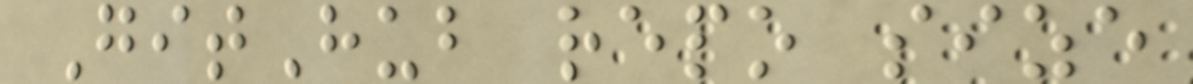GitHub repo size
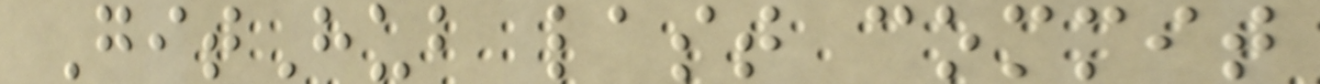GitHub last commit
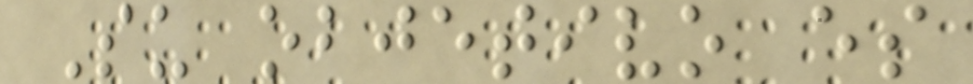Su objetivo es
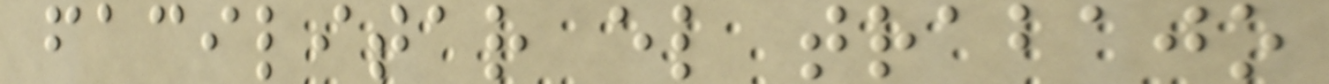facilitar el trabajo
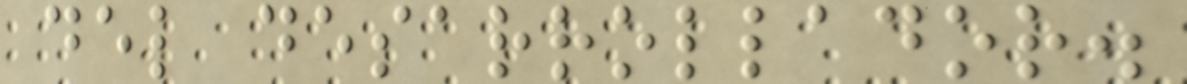del desarrollador.
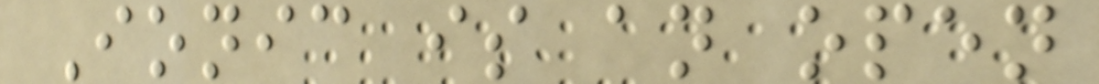Ionic is an open
